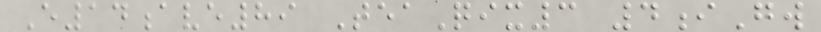E14ave89 TeaQix3 4iGw
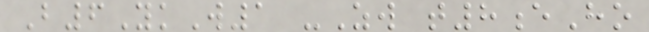B6YkW1 -Zw t8eHo
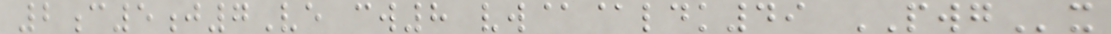2c5j7Ve cw8 vw@@ldk49 PWGx
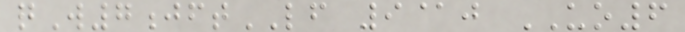qW7jftLF 9@j UO6
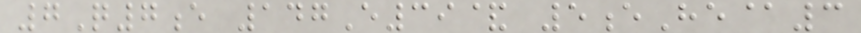7Q7e 147E39& 5eHe@3
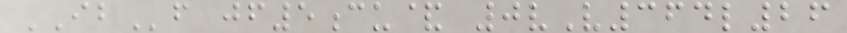IBf jf5cu& 0vV364l26
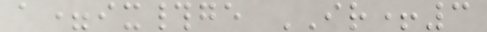a=ix#ge IR+3
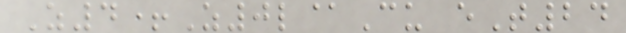Z4+Z0l@Cu eT24
